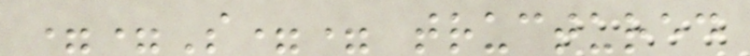==S== tructured
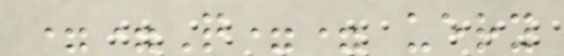==Q== uery
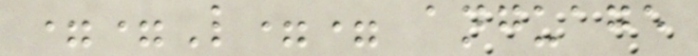==L== anguage
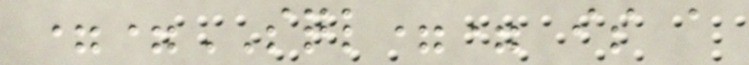==SQL== is a
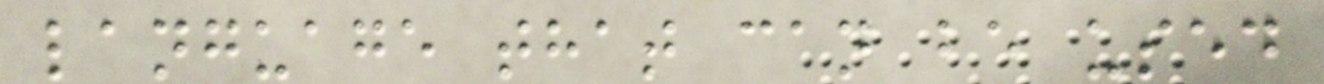language that can be used
